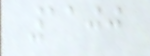1100
